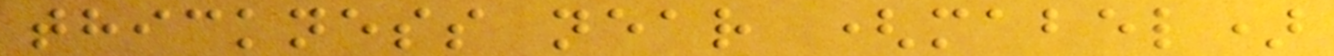thickness near (mabel)
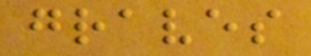graves
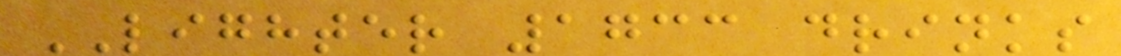LIGHTER 1733 drinks
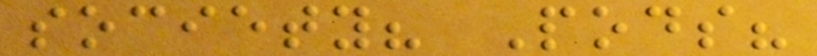society? Pods?
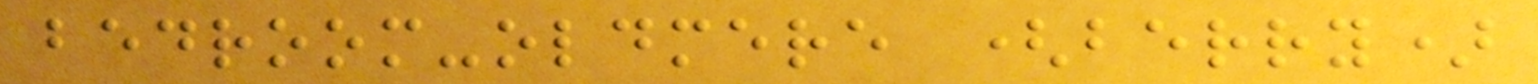bedroom-oldmere (berry)
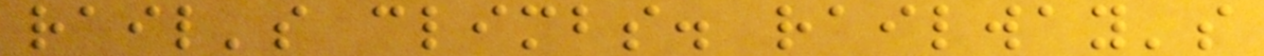rail's climbs. railway's
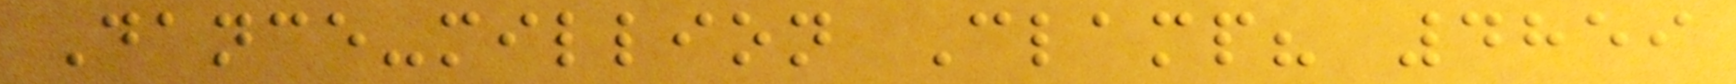Dance-million Clamp? 4859
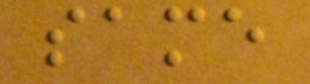same
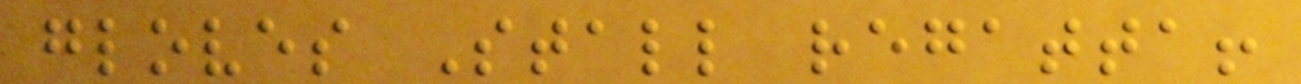gloves Stall regatta!
